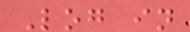Log in
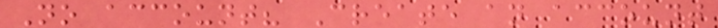No account? Create an account
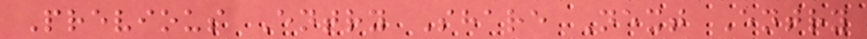Previous Entry Share Next Entry
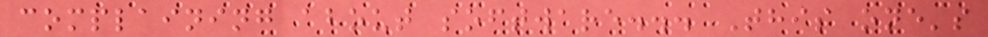complaining about software... This one's
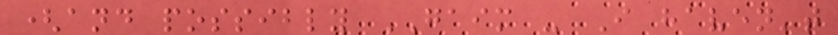(and possibly GAIM - I haven't
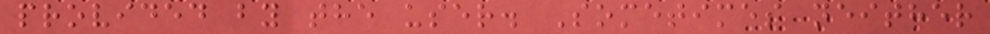provided by the user. Sometimes neither
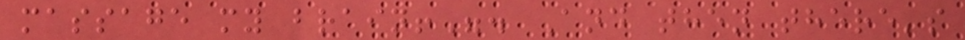massage my brain!". And then there's
